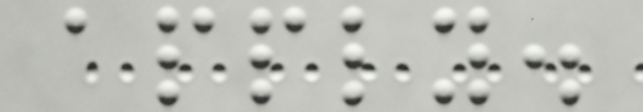apply.
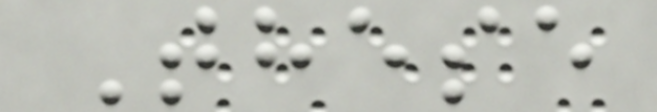These
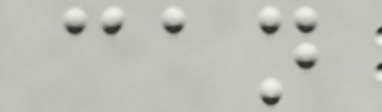can
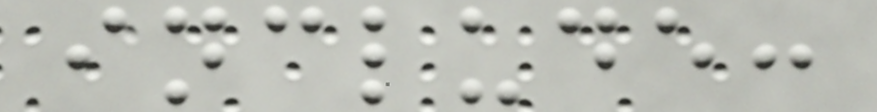include:
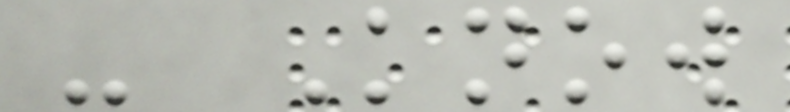- Know
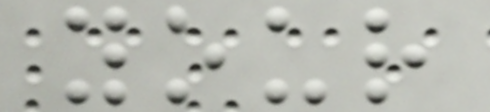your
